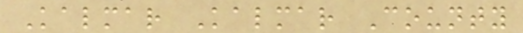Kalmar Kalmar County
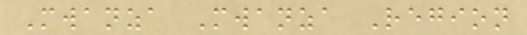Mwanza Mwanza Region
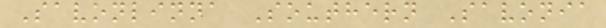Savonlinna Southern Savonia
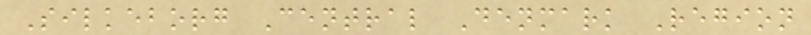Silkeborg Central Denmark Region
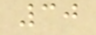30
